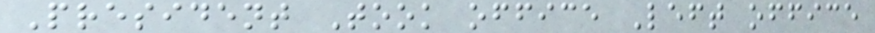President Took office Left office
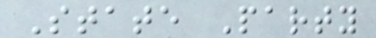State Party
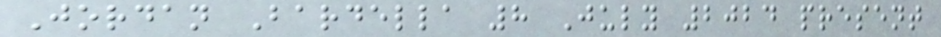Jordan Bardella 8 July 2024 present
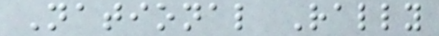National Rally
